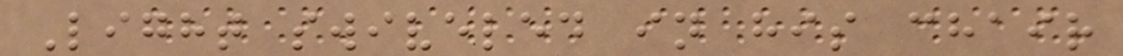Light swiveled in his chair
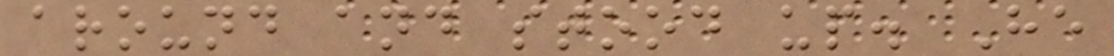around and stood up. He
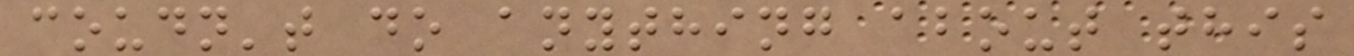coudn't do anything about this
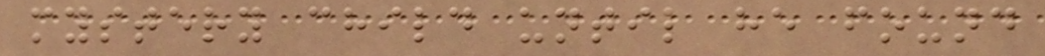mystery child until he found
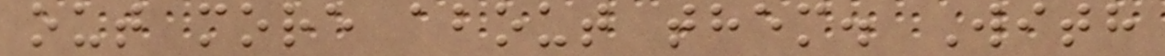out more about them. With
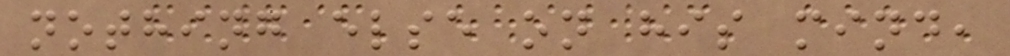nothing else on his mind,
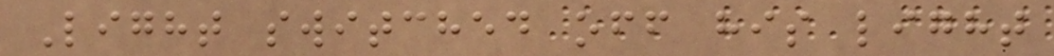Light switched off his light
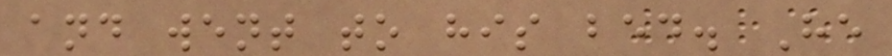and went to his bed. He
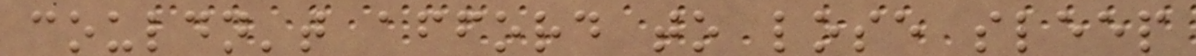couldn't afford to lose sleep
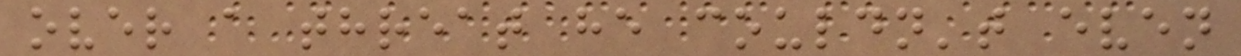over a threat he couldn't even
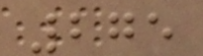275
